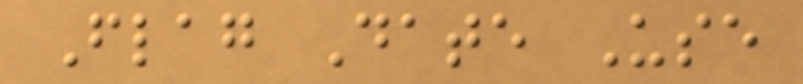Flag Date Use
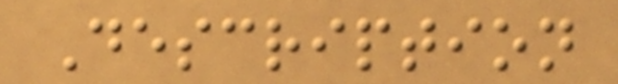Description
